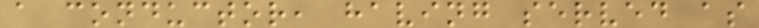a conductor, having served as
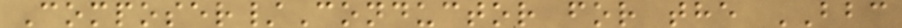Composer/Conductor for the BBC
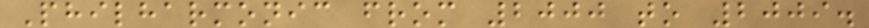Philharmonic from 2000 to 2009.
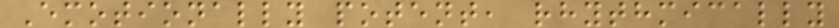Emotionally potent, rhythmically
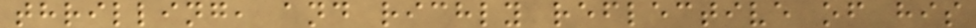thrilling, and richly reflective of his
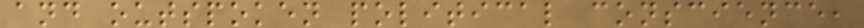and outspoken political conscience,
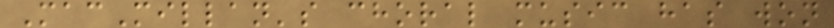MacMillan's choral music has won
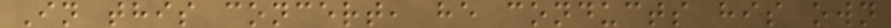In this concert, he conducts his own
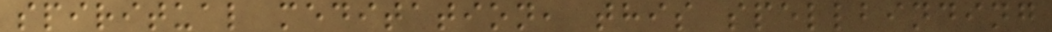spiritual meditation, this spellbinding
